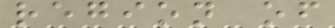region of
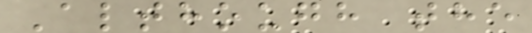Although the
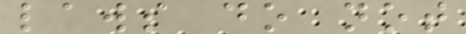laws do not
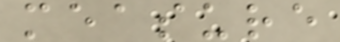measure
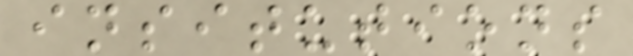insitutions
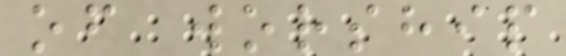of worship
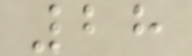28
